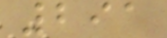291
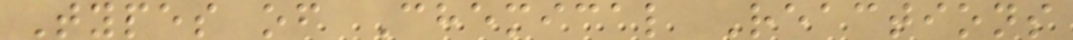Types of Chemical Reactions
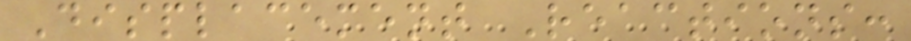Displacement Reactions:
